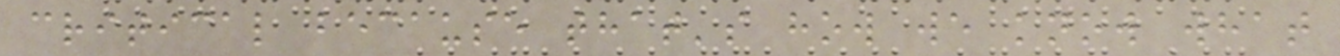critical because that's how we know what
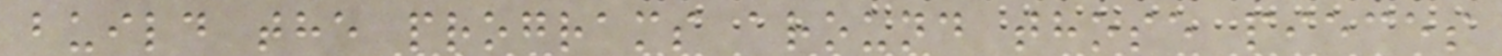build the programs around those pieces
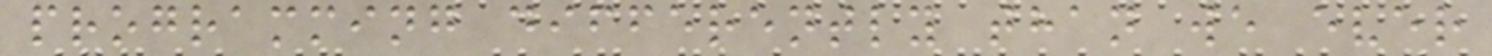programming differently than we ever
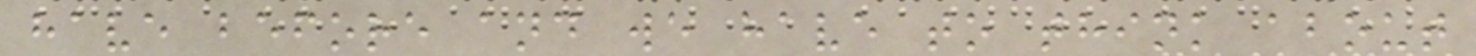have before and we have to think about
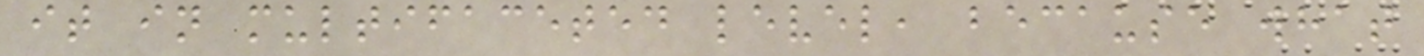it in multifaceted level, because what
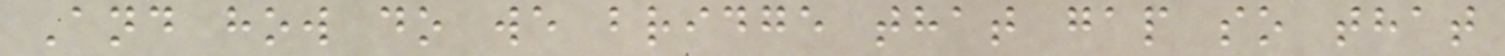And how do we bridge that gap so that
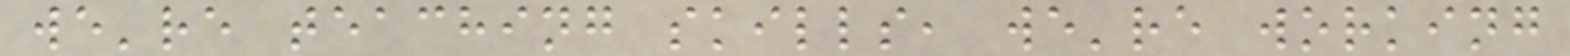we're teaching skills, we're working
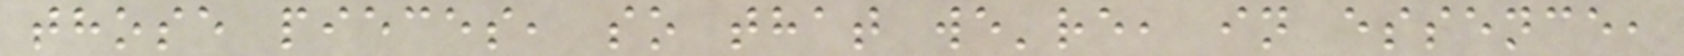those pieces, so that we're, in essence,
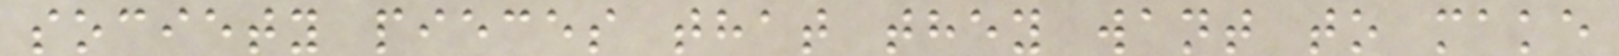society pieces that they want to make
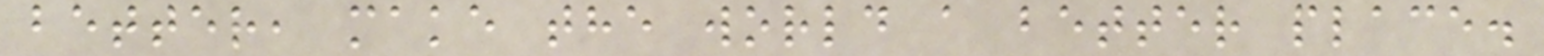better, make the world a better place.
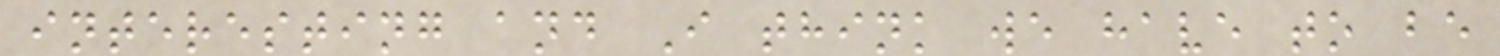interesting and I think we have to be
